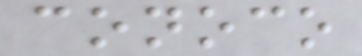conoco
